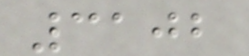3102
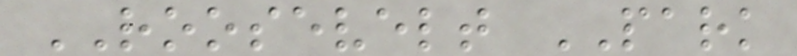ROOSEVELT PARK
